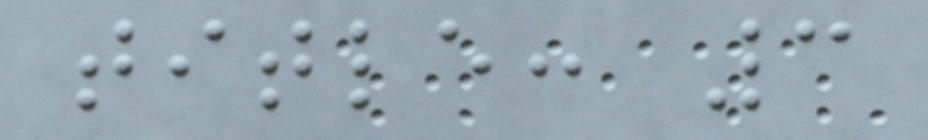title: 3
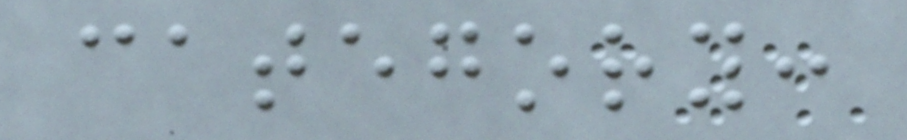category:
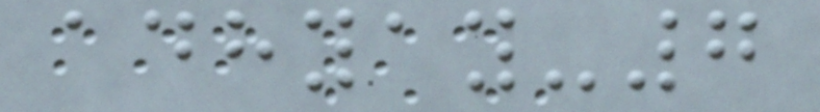adhyay-7
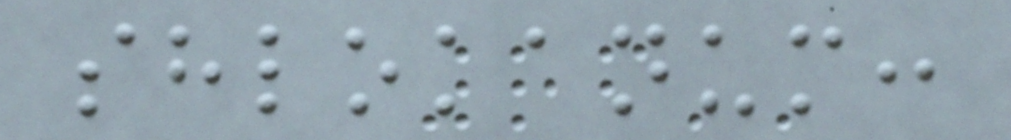shlokanum:
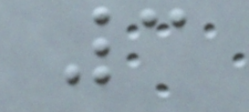3
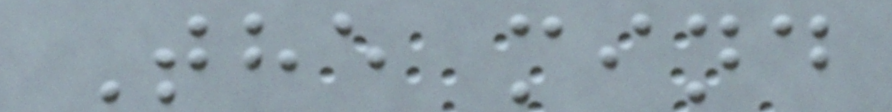The mind
